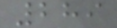289
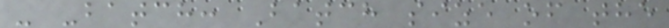- -batch: Batch size of the
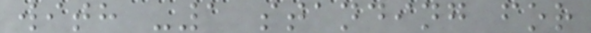with -1 standing for
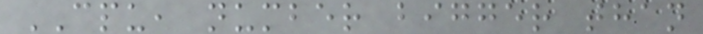CPU, number bigger than
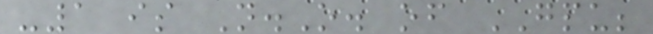-1 is N.O. of GPU;
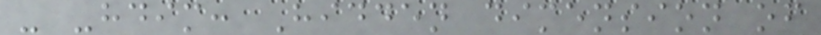- -hdim: Hidden dimension of
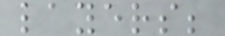layers;
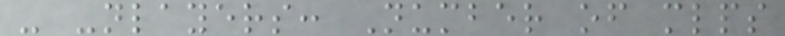- -nlayers: Number of mlps
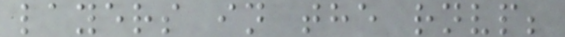layers in the rnvp;
